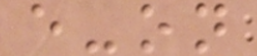e-on
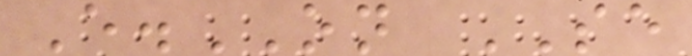E.ON SE
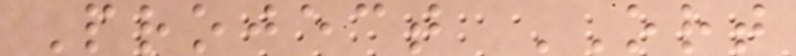Project ORT
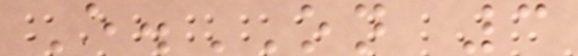E.ON 3
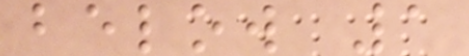below 1
